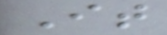It
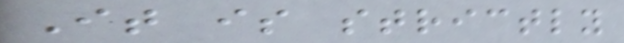It is strictly
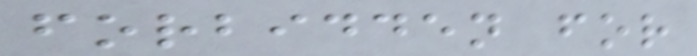forbidden for
